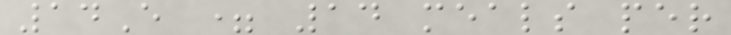14E = 14 meals per
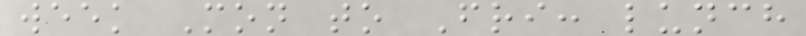week Mon to Fri: lunch
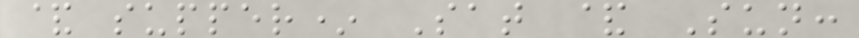& supper* Sat & Sun:
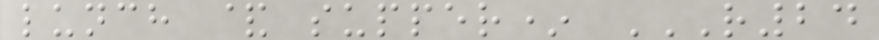lunch & supper* R24
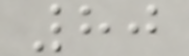80
